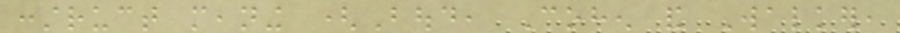construct meaning (Boud, Cohen and Walker,
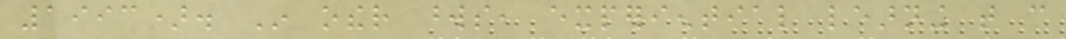1993). In other words, experiential learning that can
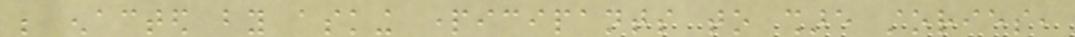be enacted by asking participants to share stories,
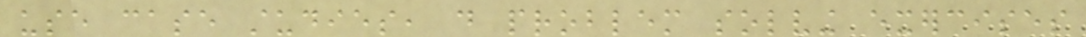use case studies, do problem solving exercises
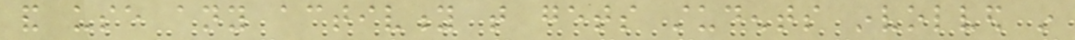and use any activity that gets students involved in
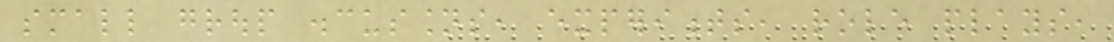small group discussions, experiments, role plays,
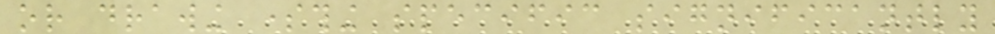or drawing something specific significantly
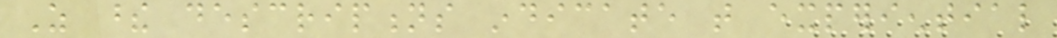As these descriptions indicate that experiential
